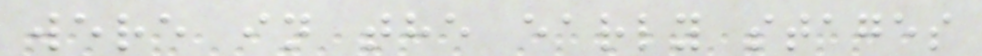were in the early stages
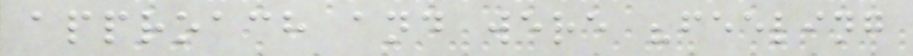approach and were "feeling
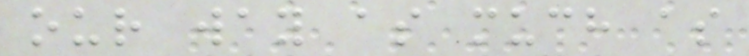our way as much as
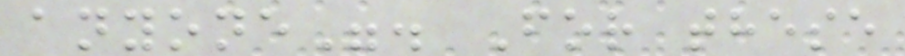anyone". For these
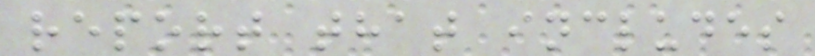report that includes
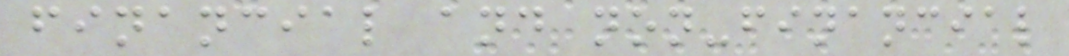financial and non-financial
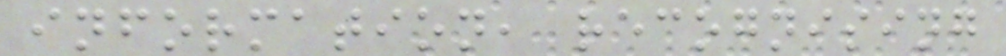information, recognising
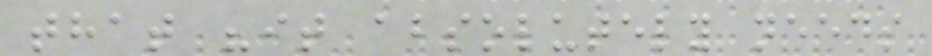that "it absolutely needs
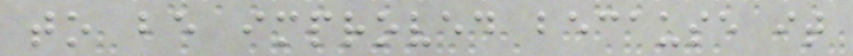to be improved because it
